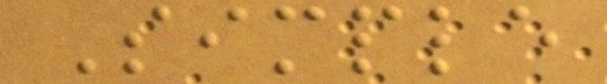Simple
